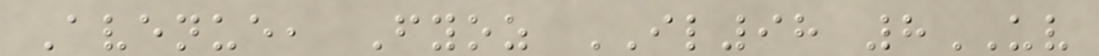Avenue, Fyoz IL98 8UV
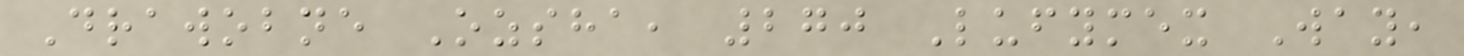Drawobne Ozsha, 270 Lufymex Way,
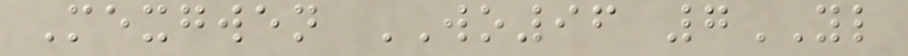Mexgwen WO96 7YL
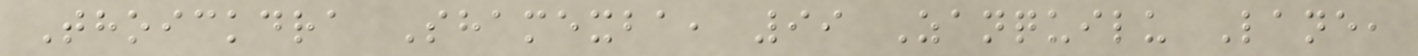Thoickdra Shamexba, 99 Zanquilu Lane,
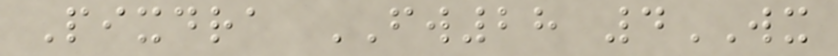Pixdra FW28 4WX
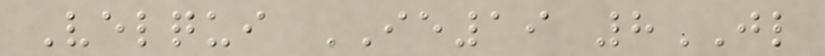Velqui IE19 8JL
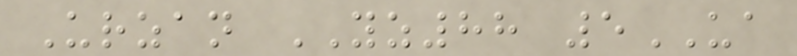Urzan YZ88 5UA
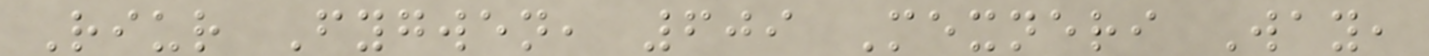Riur Fygwen, 609 Mexneri Way,
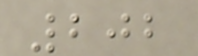202
